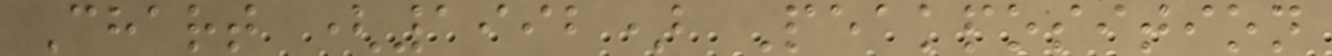Chart (1992) Peakposition
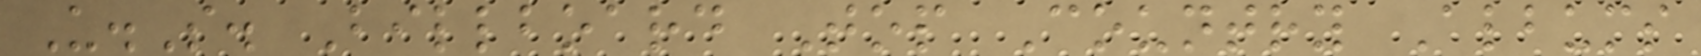U.S. Billboard Top Country Albums
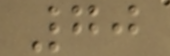70
